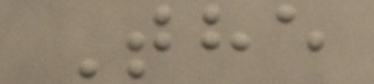The
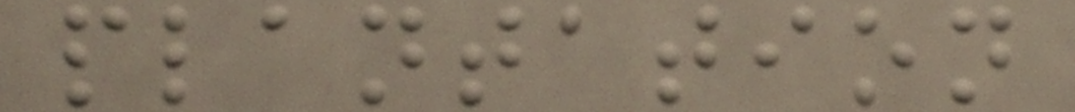plantation
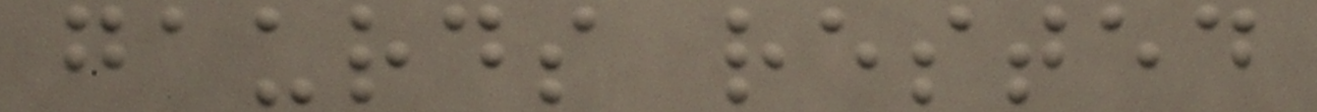gaurds rested
